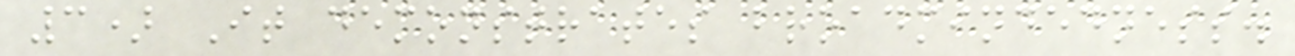3) It demonstrates broadmindedness.
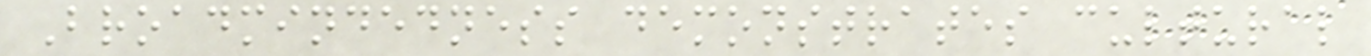Broadmindedness demonstrates cultural
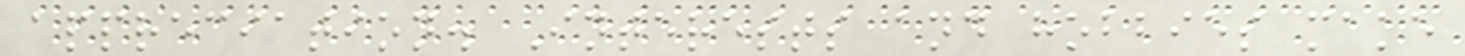appreciation. Interests and hobbies make
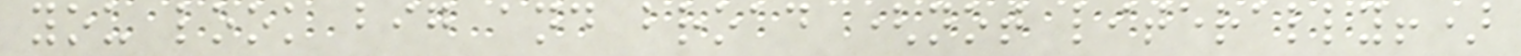you look big and broad (not literally!)
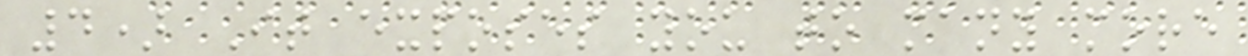4) It exposes you to many more
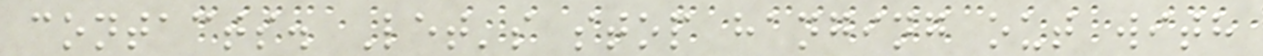contacts. Let's stop hanging out with
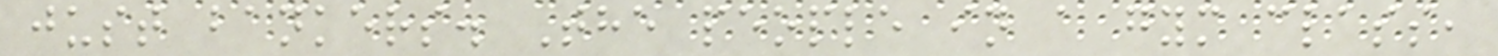just bankers. The people in a gym class,
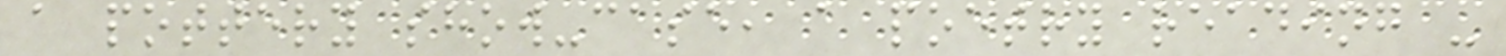a pottery show-case, a poetry reading -
